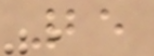25
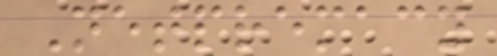Netpremacy
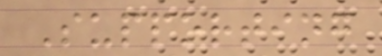Supporting
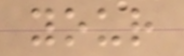your
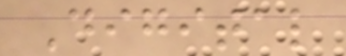Digital
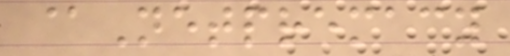@Netpremacy
